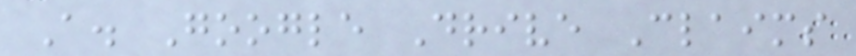A. Google Drive Claims
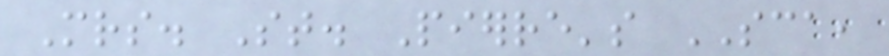Mrs. St. Pierre's SCA,
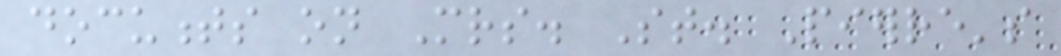documents on Mrs. St. Pierre's
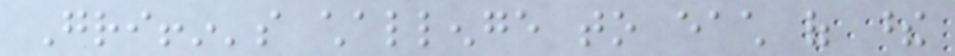Griffin's challenge to each of these
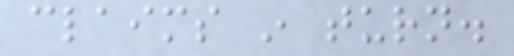claims in turn.
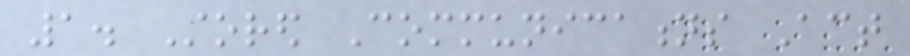1. Stored Communications Act
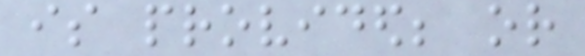is provided; or
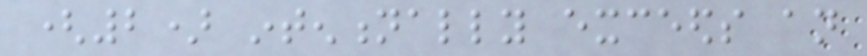(2) intentionally exceeds an
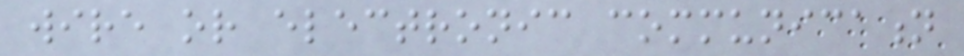wire or electronic communication
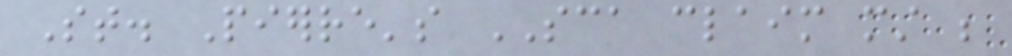St. Pierre's SCA claim must be
